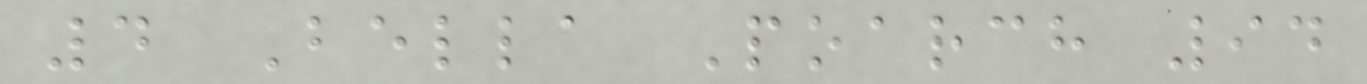4 Bella Poarch 94
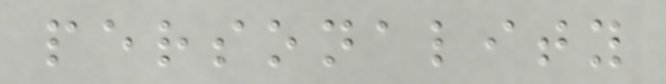personality
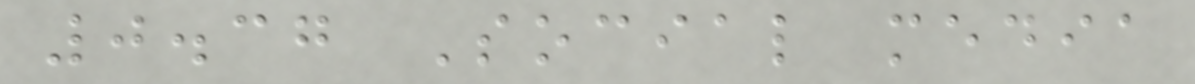0.37 Social media
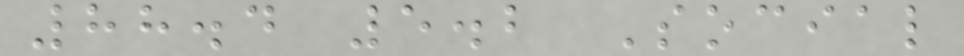88.4 5.2 Social
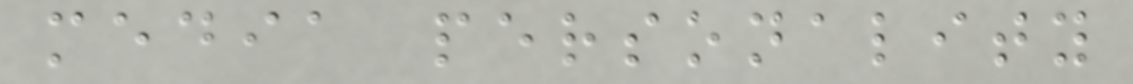media personality
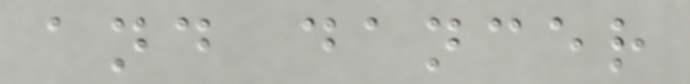and dancer
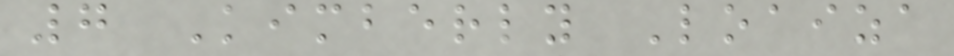7 Kimberly Loaiza
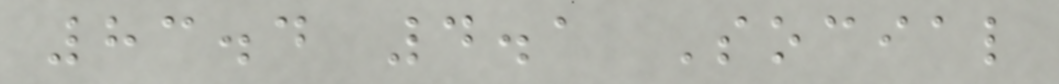83.4 4.1 Social
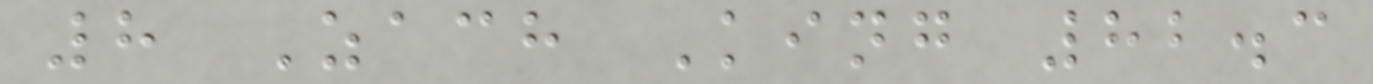8 Zach King 82.3
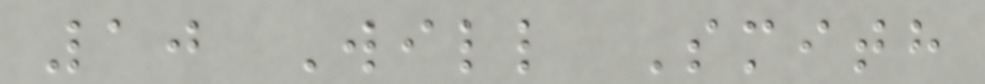10 Will Smith
